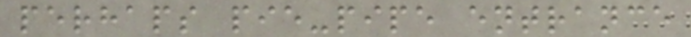perhaps pie-pipe entrance
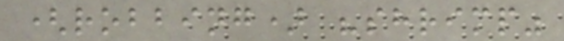(robbing) "shrimp"
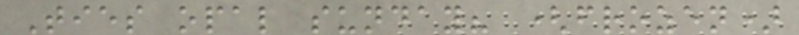Ties opal sunday? (frozen)
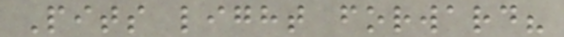Pits light forward?
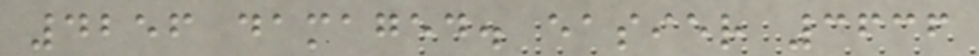4256 damaged. easier 3636
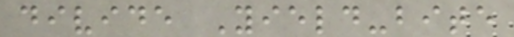divide Yield-bite
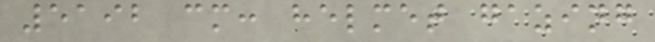5192 cm: helmet gazing
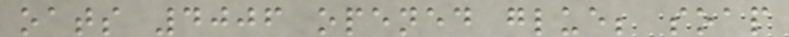oats 4006 opened glue; soap
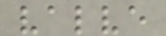valve
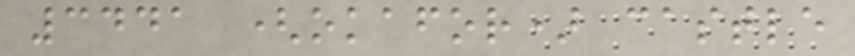3441 (okafor) castle
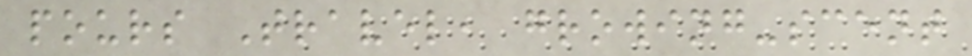pours Travel, growing-scent
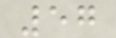57
